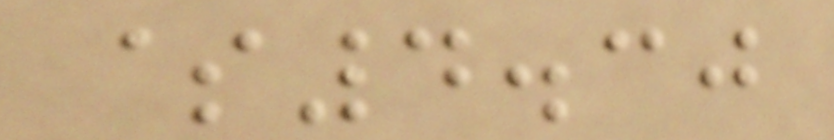$4.30
